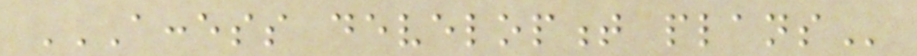ACCESS DEVELOPMENT PLANS
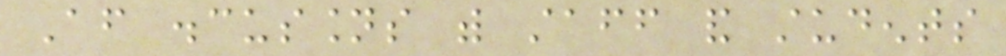After discussions with staff and students
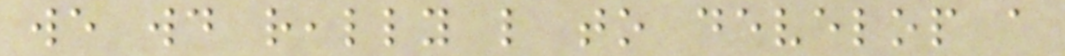we would really like to develop a
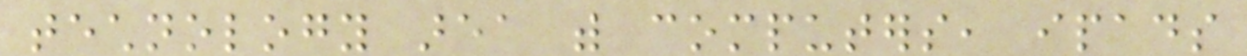technology area with computers, ipads
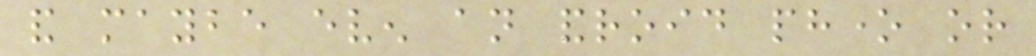and maybe even an android phone or
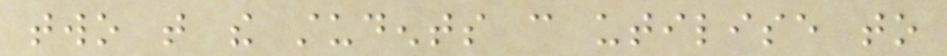two that the students can utilise to
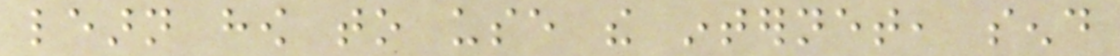learn how to use the internet, send
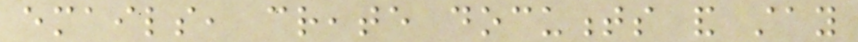emails, create documents and stay
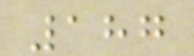187
